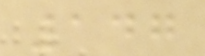147
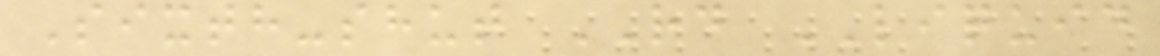Sixth-shut RD LIQUID
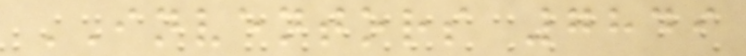INVENTORS 7849
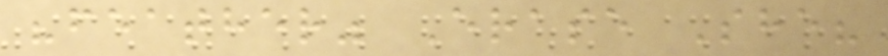"feather" Erase She?
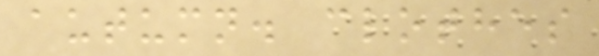autumn. clothes
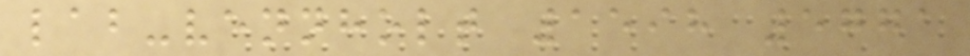lab-vennholt 1598 5771
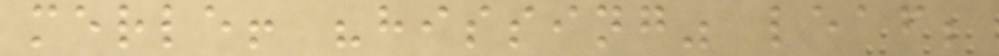merle! "hissing" leaf;
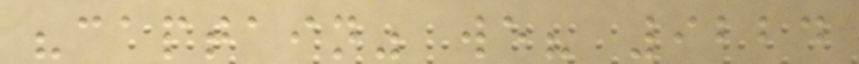"captain" we? 9224
